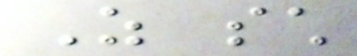As such
